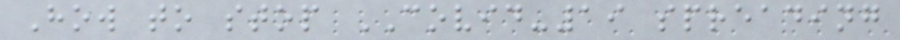How to stop COVID-19 spreading
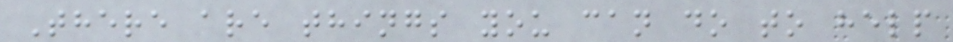There are things you can do to help
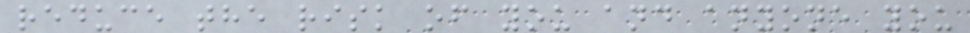reduce the risk of you and anyone you
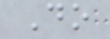Do
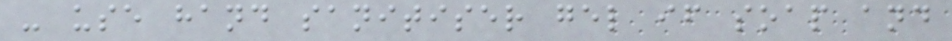- use hand sanitiser gel if soap and
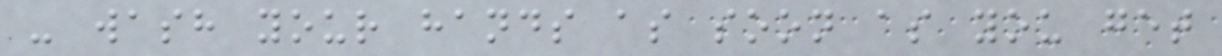- wash your hands as soon as you get
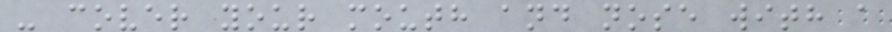- cover your mouth and nose with a
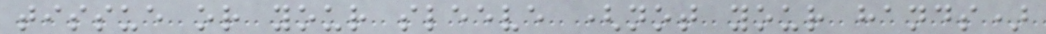tissue or your sleeve (not your hands)
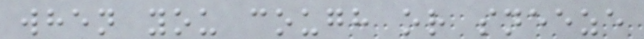when you cough or sneeze
